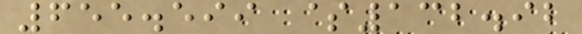655.599 $132.92
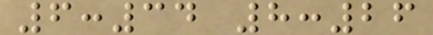6:34 8:26
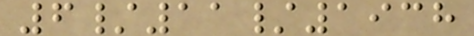6/11/1938
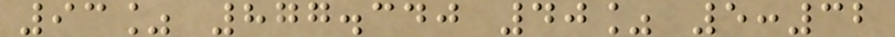93% 877.340 40% 5:32
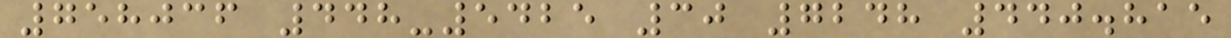758036 448-5425 30 7248 440.815
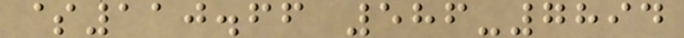$110.66 586-7894
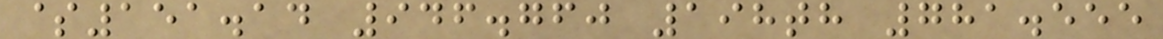$151.14 946.760 198th 781.555
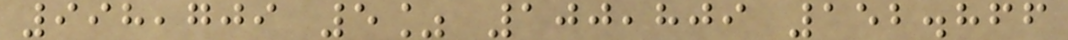998,709 5% 100,809 152.866
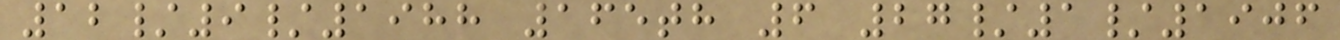12/9/1988 165th 6 27/1/1906
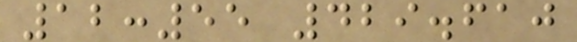12:55 429.610
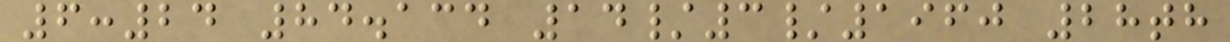6:24 84.134 14/3/1960 28th
